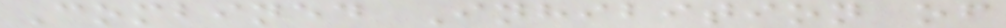Combined Inhibition of
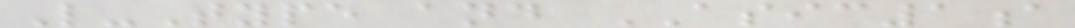L-Type and ASIC1a
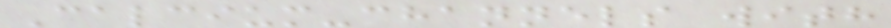Calcium-channels with
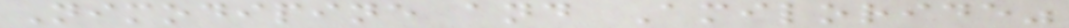Nimodipine and Amiloride"
